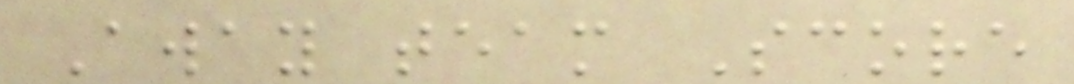Away team Score
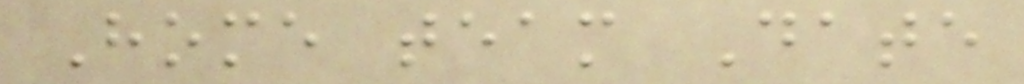Home team Date
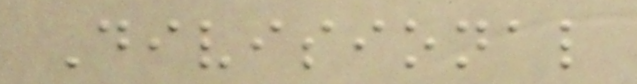Divisional
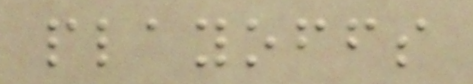playoffs
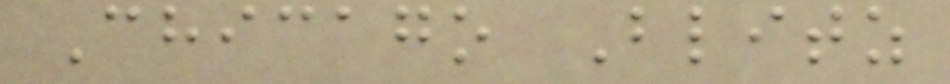Chicago Blitz
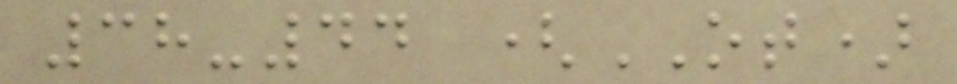38-44 (OT)
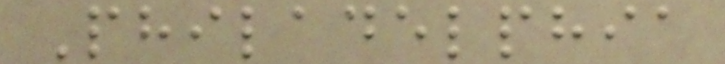Philadelphia
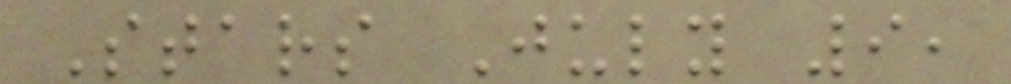Stars July 9,
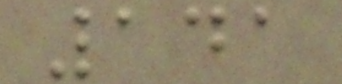141
